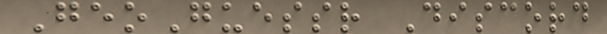GeoGuessr Discord
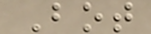Bot
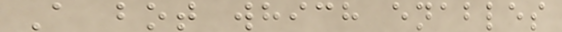A bot which enables
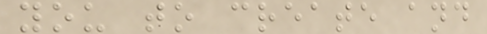you to create and
